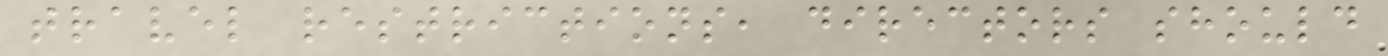travel restrictions, directors should
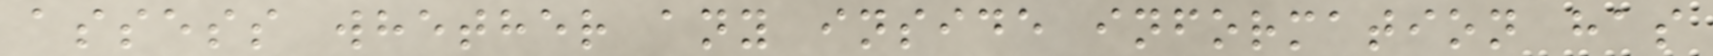assess whether any inside information has
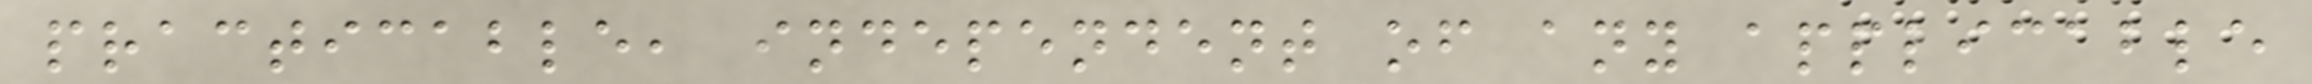practicable, independent of any applicable
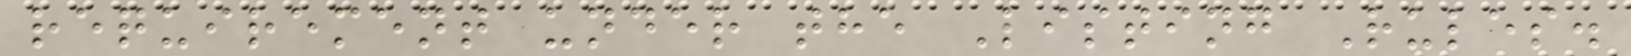requirement under the Listing Rules.
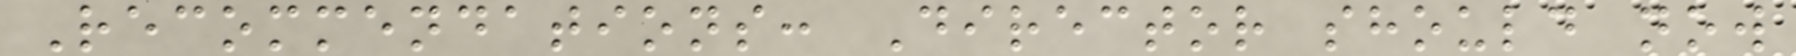Recommendations: Director should now
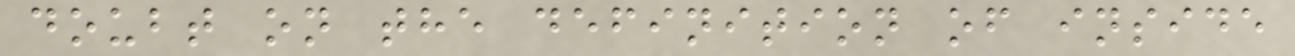doubt on the definition of inside
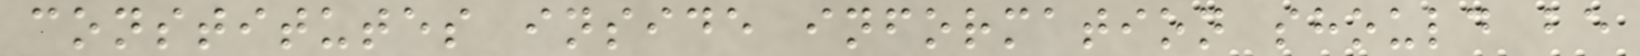constitutes inside information should be
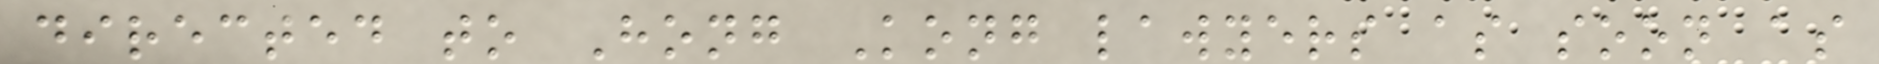directed to Hong Kong lawyers as soon as
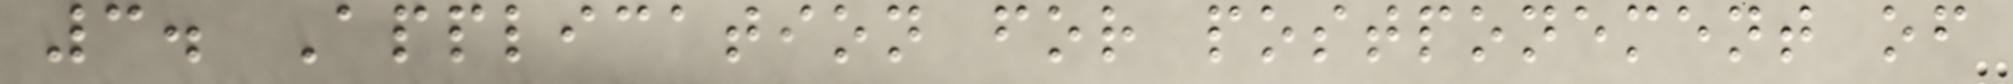3. Application for postponement of
